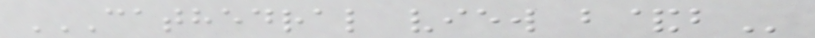CATHEDRAL VIEW B&B
